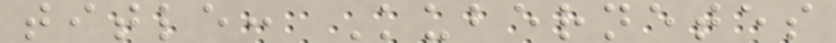title: Kubernetes
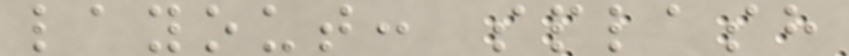layout: splash
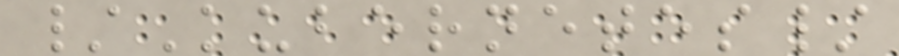/Kubernetes/
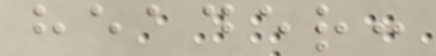header:
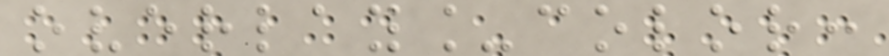overlay_color:
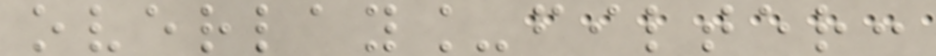overlay_filter:
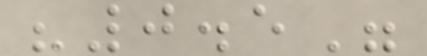"0.5"
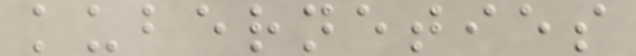kuberneties
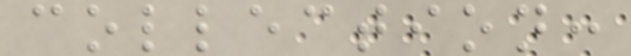collection:
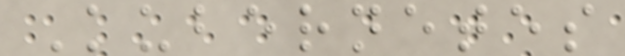Kubernetes
